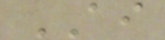AI
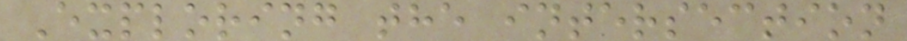Exploring the intersection
